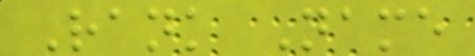Rank Name
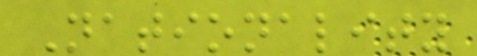Nationality
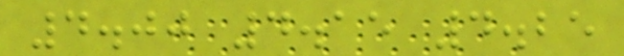4.00 4.15 4.25
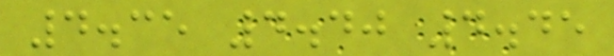4.35 4.40 4.45
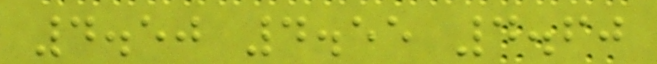4.50 4.55 4.60
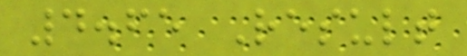4.65 Result
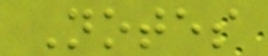Notes
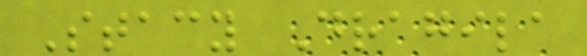Stacy Dragila
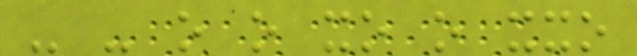- - o o xo o xxo
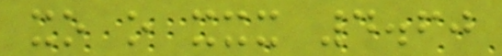xo o xxx 4.60
